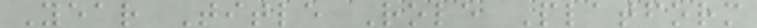Year Title Role Platform
